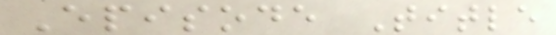Episode Title
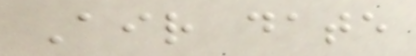Air date
